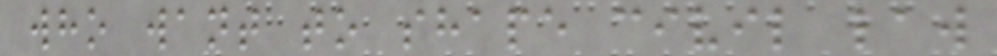who want to shape civil law
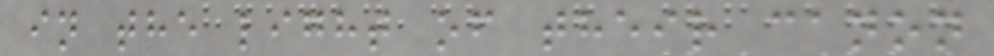in the light of their canon
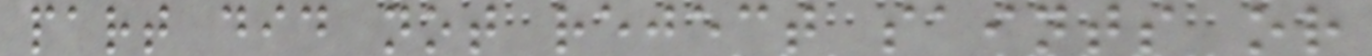part did not reject saints or
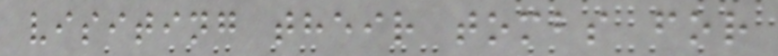visiting their tombs for
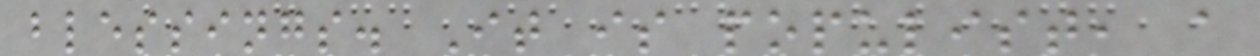blessings. It is populist, a
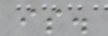is.
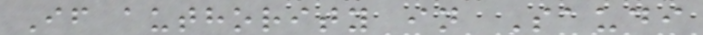If authority in Saudi
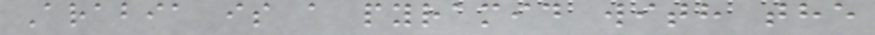Arabia is a pyramid with the
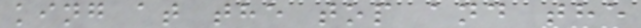king at the top and the
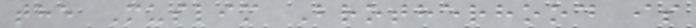the Muslim Brotherhood is
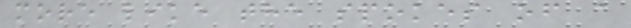more like the spokes of a
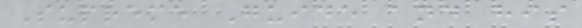Supreme Guide and his
